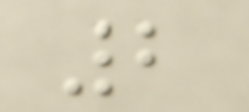2
